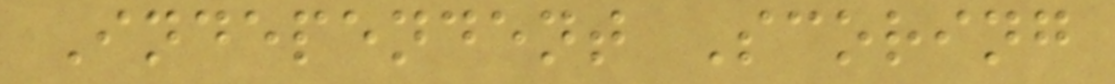Independent Scoring
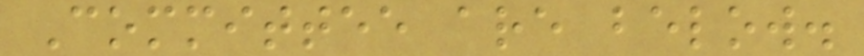Committee are below.
